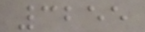3255
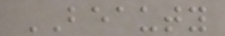BEAUTY
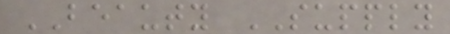BEAUTY SUPPLY
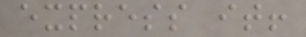express it!
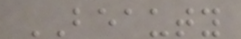BEAUTY
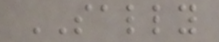SALLY
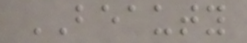BEAUTY
